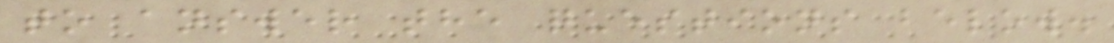to answer the questions below.
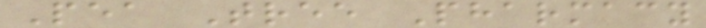Pea Tree Pharmacy
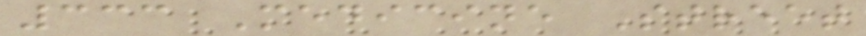333 Medicine Street
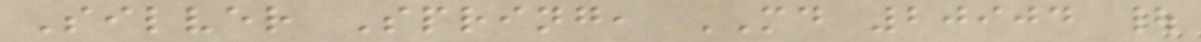Silver Spring, MD 20904 |
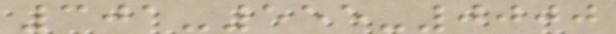301-555-0000
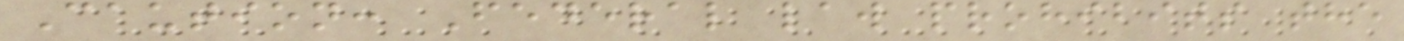Caution: Federal law prohibits the
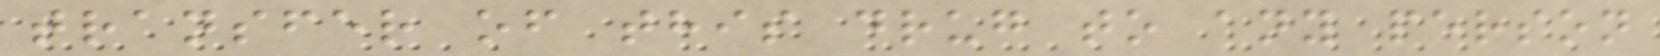transfer of this drug to any person
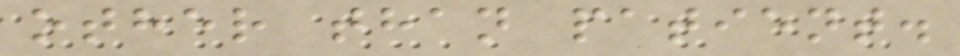other than patient.
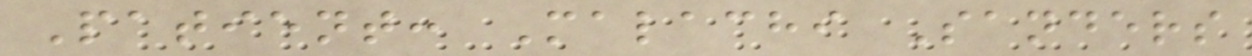Patient: Malachi Sanders
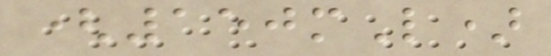(150mL)
